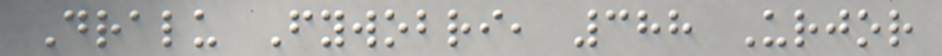Dralu Fywobri, 388 Urjor
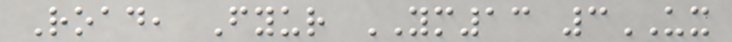Road, Fyur YM13 3UX
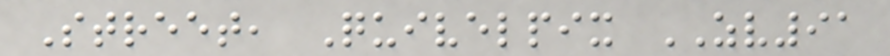Street, Quivelpix ZV91
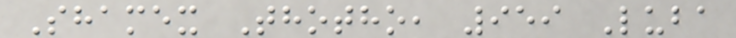Shamex Thotho, 959 Luba
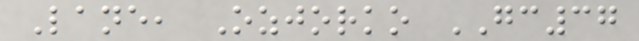Lane, Ozjorko GC37
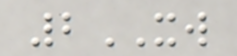2XW
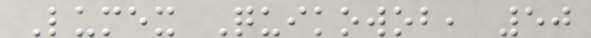Lumex Quikowob, 50
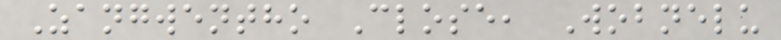Zangwentho Close, Wobnelu
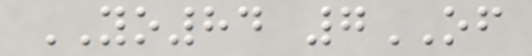YO84 7OF
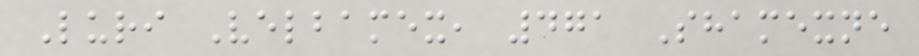Luri Velbamex, 471 Shamexne
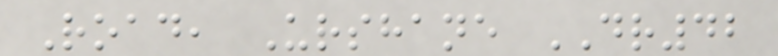Road, Urshane DR42
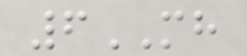6MH
